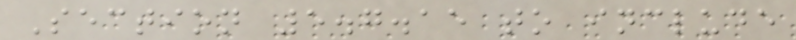Section 5.7.15 to include
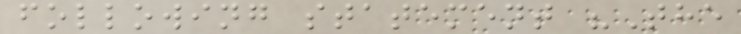following statement "The
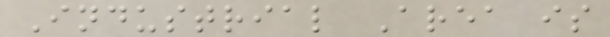Industrial Area is
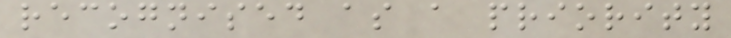recognised as a priority
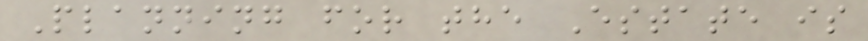Planning for the Estate is
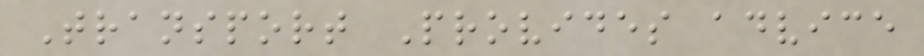Transport Provides advice
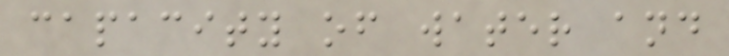capacity of water and
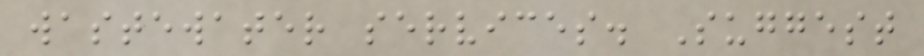wastewater services. Suggest
